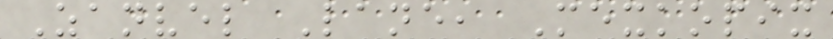Zanvel Lane, Mexkopix
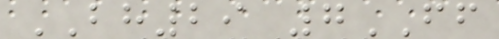BH29 7FF
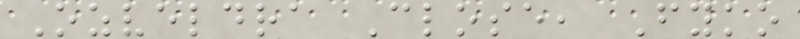Ozveldra Close, Fyko
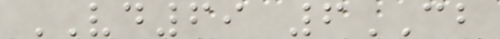VD69 6CB
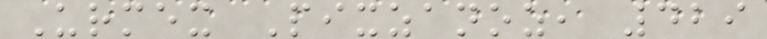Urmex Pixzanoz, 429
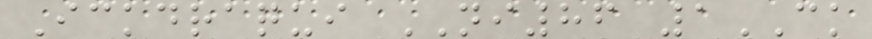Ickdraqui NI86 1CK
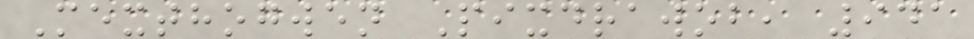Mexthogwen Pixdrawob, 941
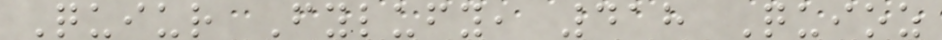Quiur Fylufy, 418 Quioz
